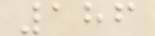186
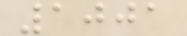1001
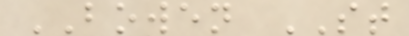BOWEN ST
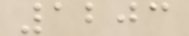1203
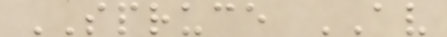SPRUCE AV
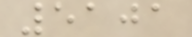5101
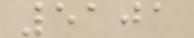5101
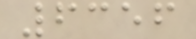6356
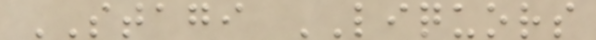STAGI LIQUORS
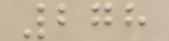278
